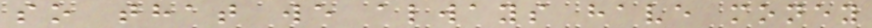so that we always have money
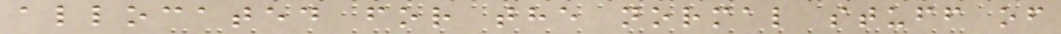allocated for the normal stuff of
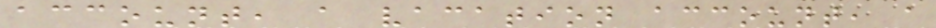account, a vacation account, a
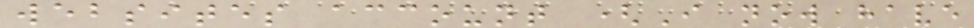websites account (I now have
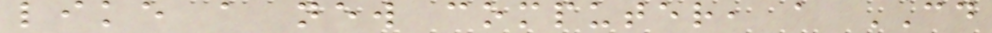like a new computer, a CD
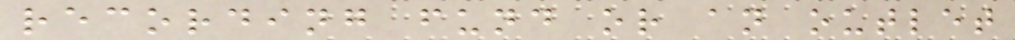recording fund or an outlet
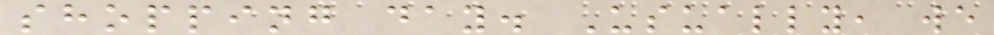shopping day. Usually, we
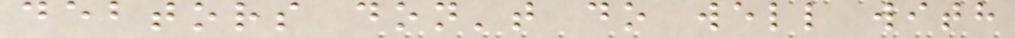debtors don't do well with
